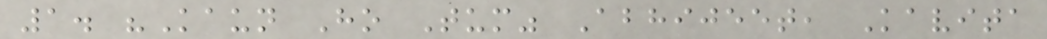1. "Kaun Ho Tum" Abhijeet, Kavita
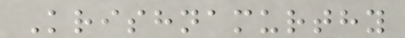Krishnamurthy
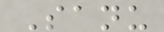Sanu
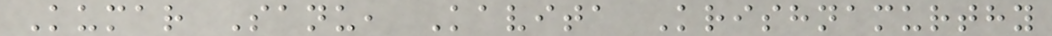Kumar Sanu, Kavita Krishnamurthy
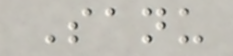Sanu
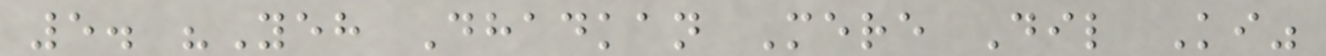5. "Yeh Dhadkan Mere Dil Ki"
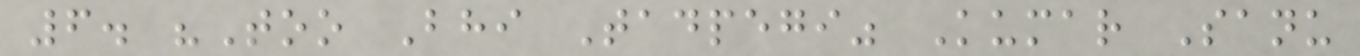6. "Too Bhi Tadpegi" Kumar Sanu
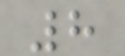8
